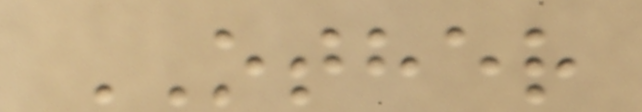OTHER
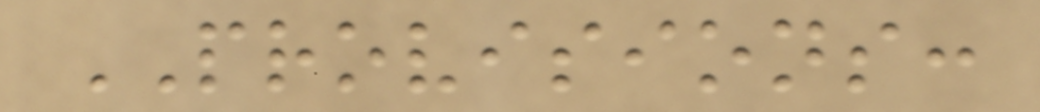PROVISIONS:
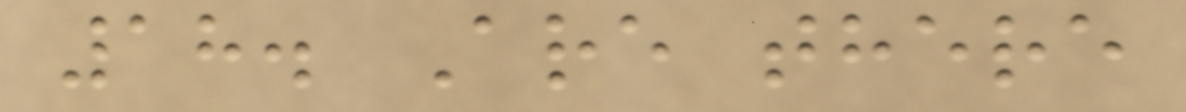18. Are there
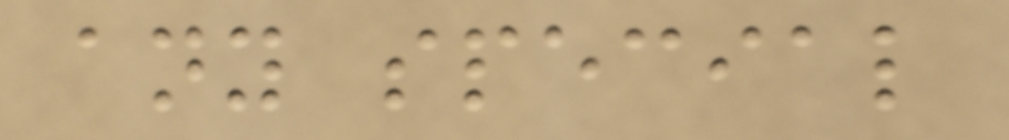any special
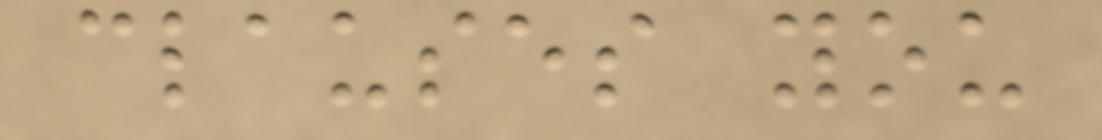clauses you
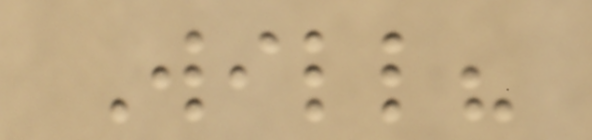Will?
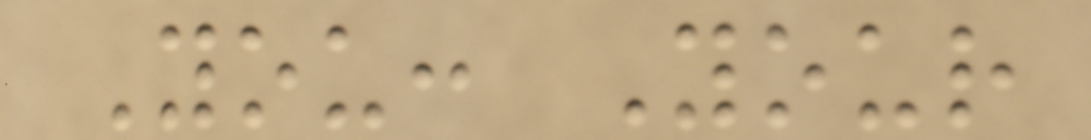You: Your
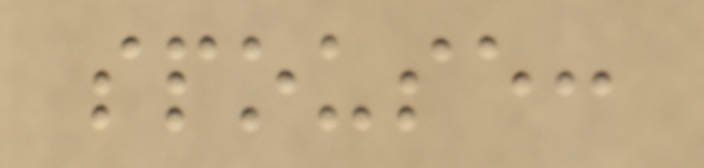spouse:
